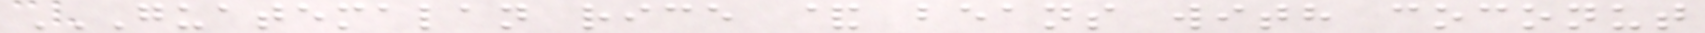GUATEMALAN RICE & BEANS WITH COCONUT
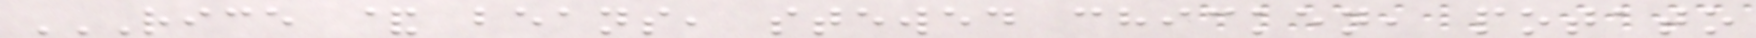RICE & BEANS, STEWED CHICKEN, POTATO
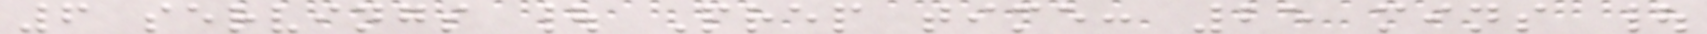6 servings | Prep time: 25 mins |
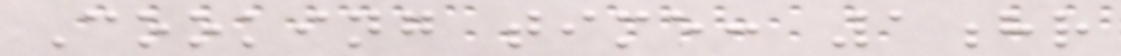Cooking time: 1hr
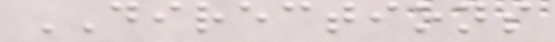DIRECTIONS
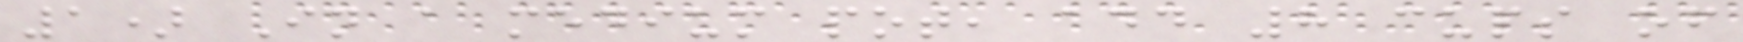1) In a medium pot, add 8 cups of
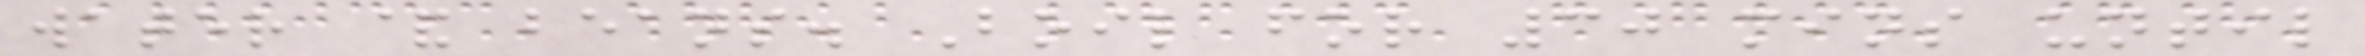water & beans. Boil for 30 mins until
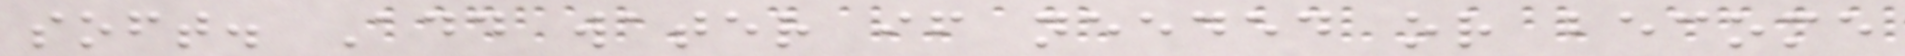soft. Add water if needed or become
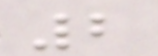2
